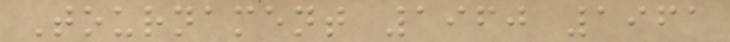Tournament 1960 1961
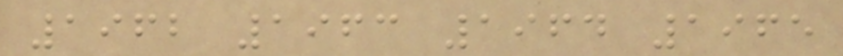1962 1963 1964 1965
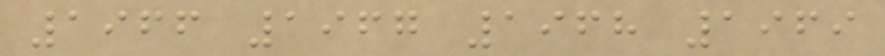1966 1967 1968 1969
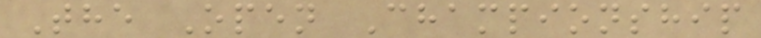The Open Championship
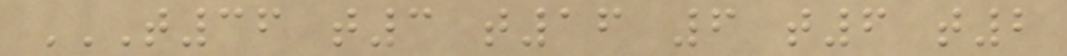T36 T3 T16 6 T6 T2
